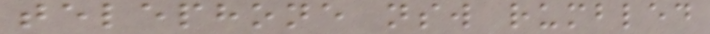telephone nsw rumbled
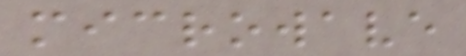microwave
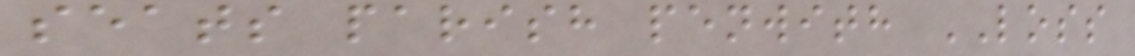seats parish penwith LOSS
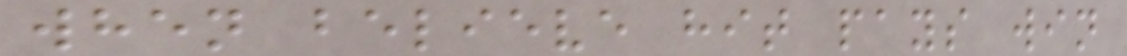when believe hit pays win
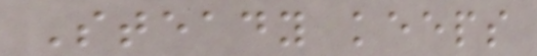Steady keeps
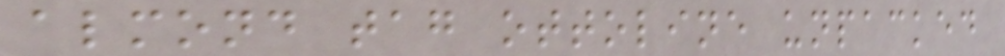almond tag ottoline unpacked
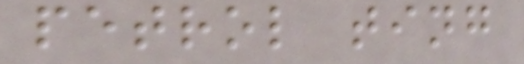petrol ting
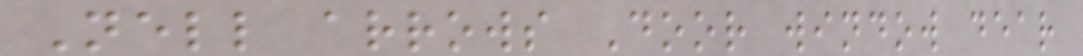Nell arrows Door window dear
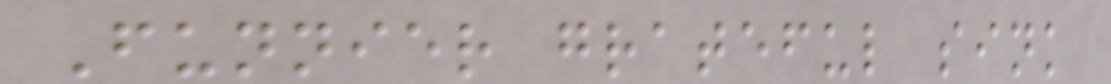Funnier grateful sink
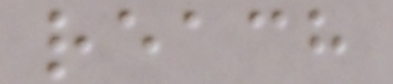reach
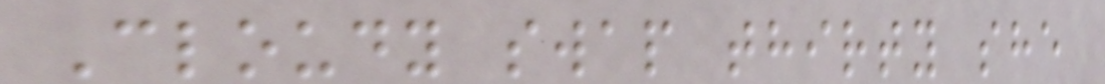Cloudy swap thirty she
